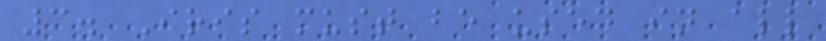3. Iris must be used in all
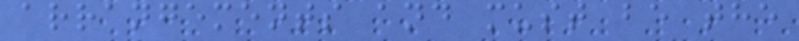arrangements and must be the
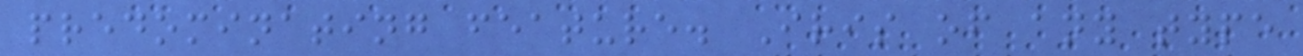predominating feature. Iris of any type
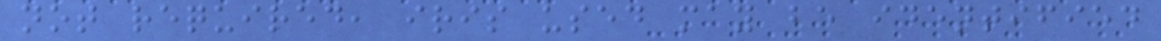not required, iris used may be identified
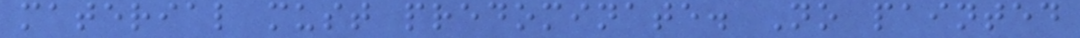material must predominate. No painted
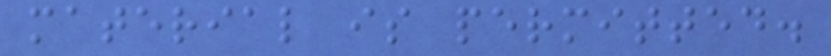material is permitted.
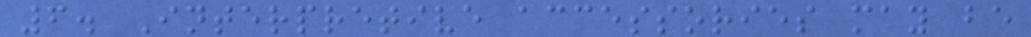6. Interpretive accessories may be
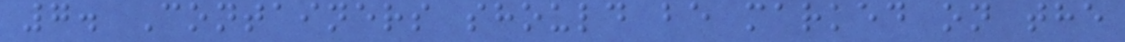7. Containers should be marked on the
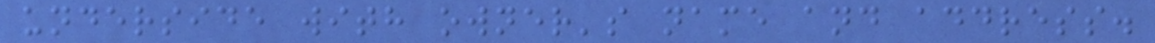underside with owner's name and address.
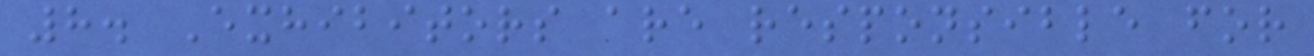8. Exhibitors are responsible for
